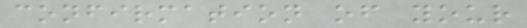confirmation of your
